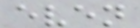even
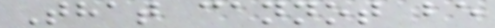That cannot be
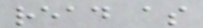read as
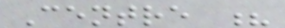Centre ?
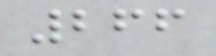266
